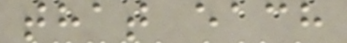that each
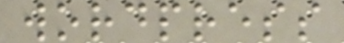wordpress
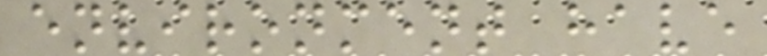environment have
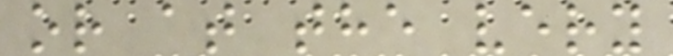or at the very
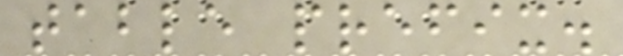table prefix.
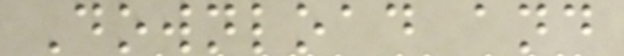Download and
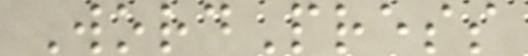WordPress
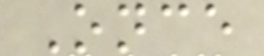Once
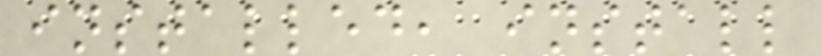installed, install
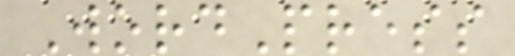WordPress
